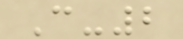C-2
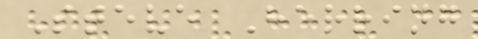Steve Herring
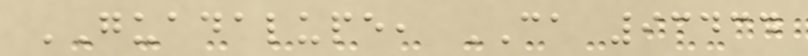GUADALUPE, CA 93434
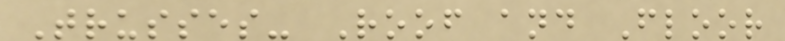Trusses- Roof and Floor
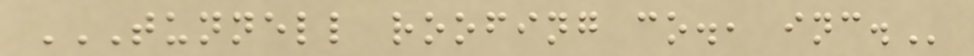TUNNELL ROOFING CO., INC.
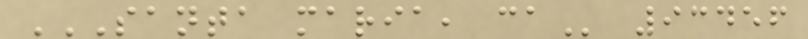SANTA MARIA, CA 93456
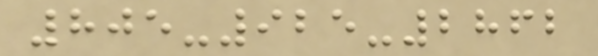805-925-2862
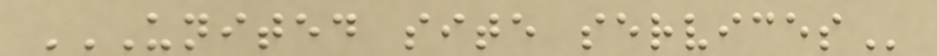UNITED SITE SERVICES
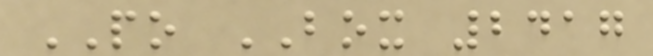PO BOX 2417
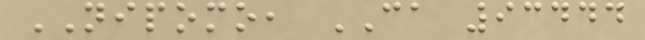NIPOMO, CA 93444
